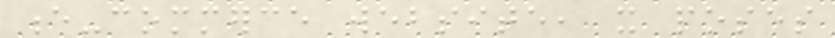e-commerce website, it poses
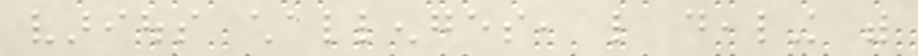various challenges, like dealing with
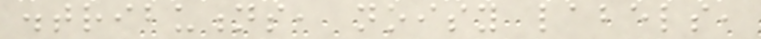distributions, noisy labels,
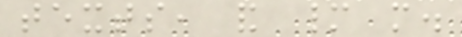texts, and many more.
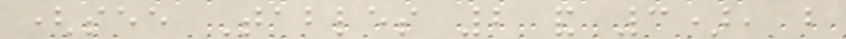(see Tables 2 and 3), but
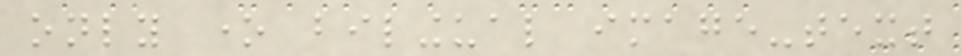only one bilingual image-text
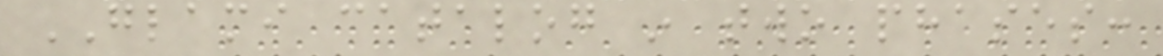GLAMI catalog in two phases:
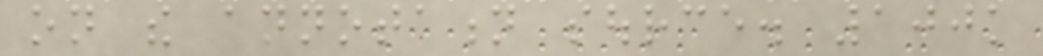on the annotation source. 100k
